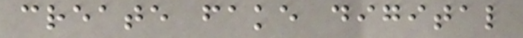create fake digital
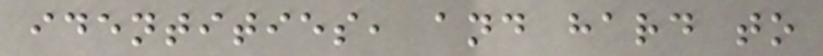identities, and hard to
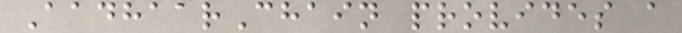AadhaarChain provides a
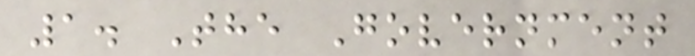1. The Government
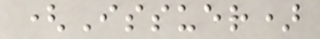(Issuer)
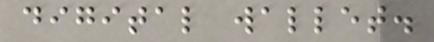digital wallet.
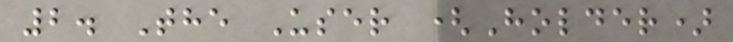2. The User (Holder)
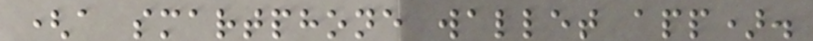(a smartphone wallet app).
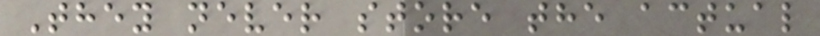They never store the actual
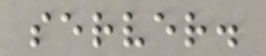server.
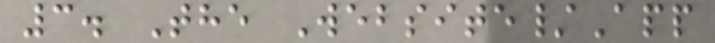3. The Website/App
